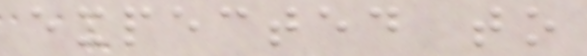expected to
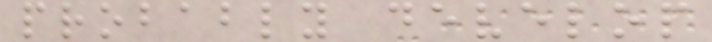probably develop
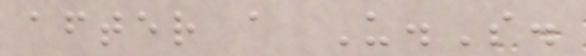after a U.S.
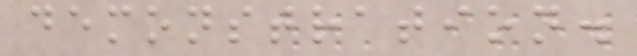demonstration.
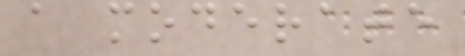a moderate
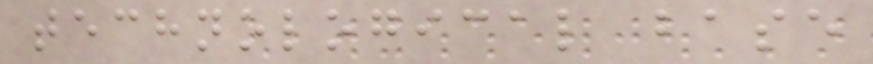technological base
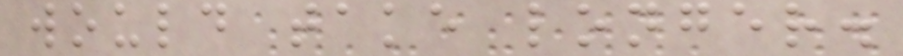would take longer.
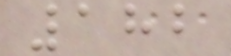182
